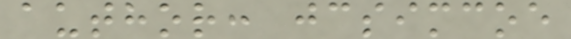author: jcsimcoe
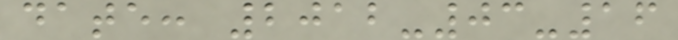date: 2012-03-16
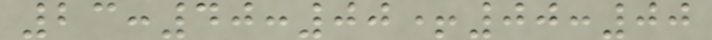23:40:00+00:00
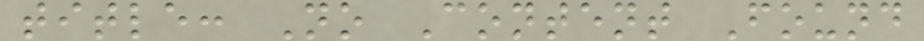title: No Content Found
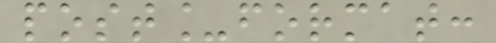post_format:
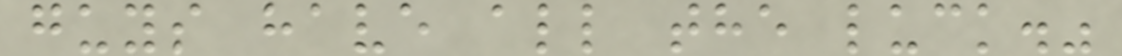guys have all the luck."
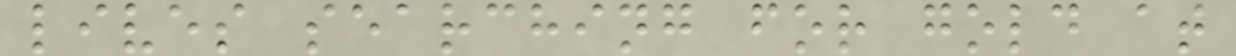lives searching for gold at
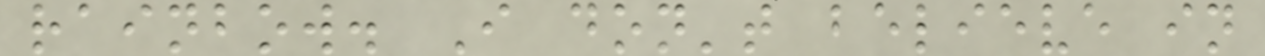rainbow. I don't believe in
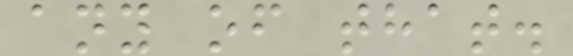any of that.
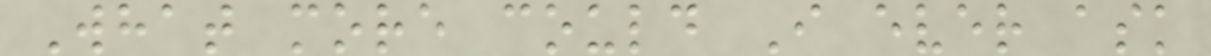What more could I ever ask
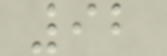92
